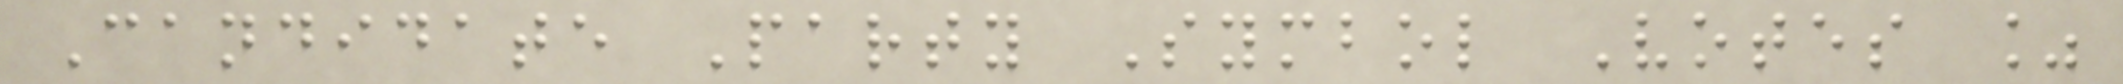Candidate Party Symbol Votes %
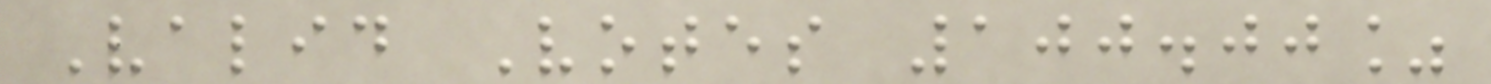Valid Votes 100.00%
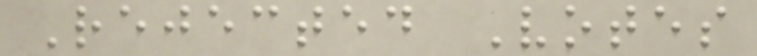Rejected Votes
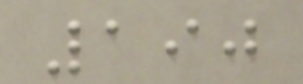190
